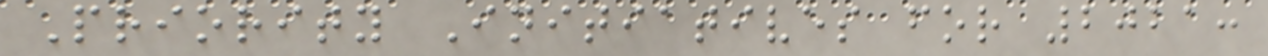Priority Initiatives for 2021:
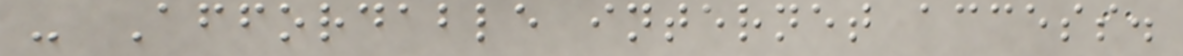- Affordable internet access.
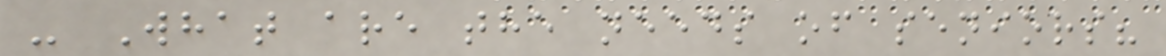- What are the needs of seniors?
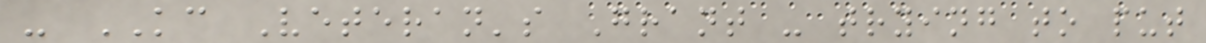- KC Veteran's Grant - trying to put
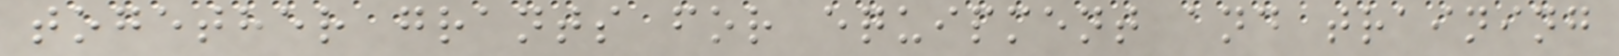together grants for equipment and training
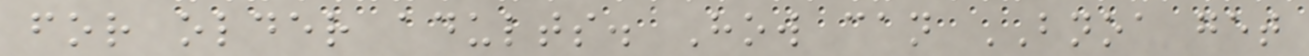for older adults. How can BNOA get
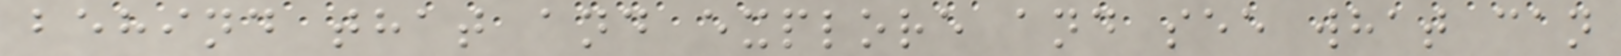behind that and explore and see what can
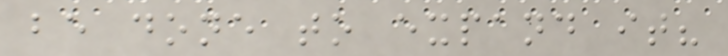be done to expand it?
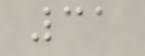31
